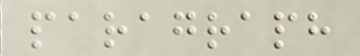paragraph
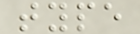type
